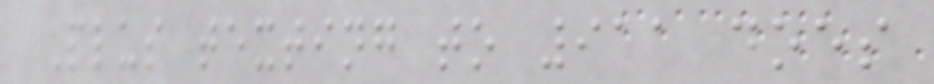Plus texting to 911 does
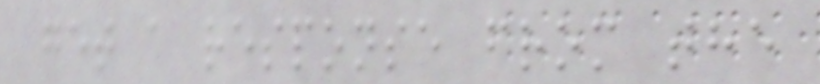get a response from the
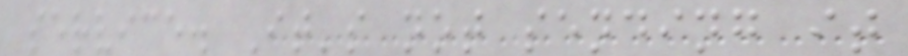service. It's not sending it
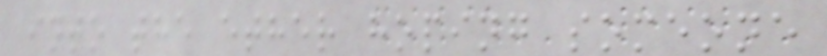into the ether hoping someone
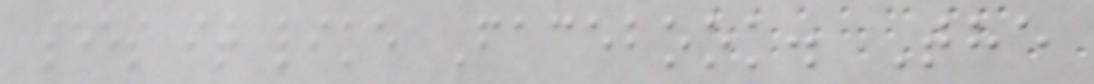sees it like Facebook. The
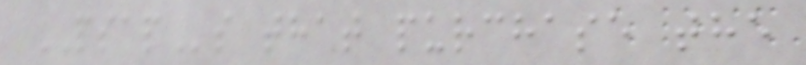PSAPs that purchase the
